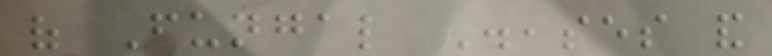of Fungal Diseases and
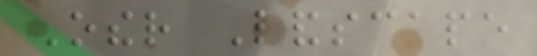Other Landscape
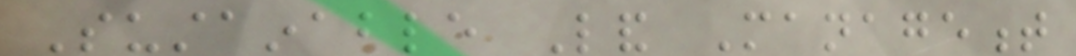Sustainable Land Management
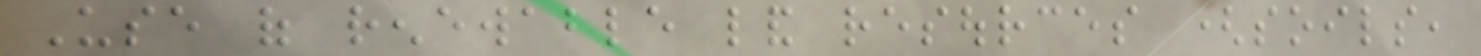Use of renewable land resources (soils,
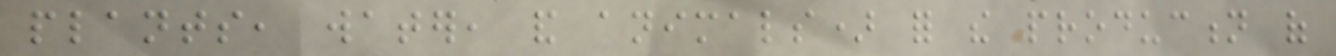plants, water, and animals) for the production of
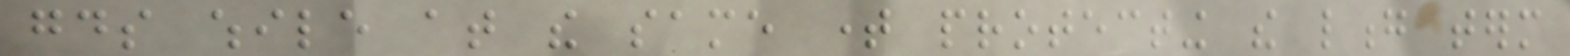goods while at the same time protecting the long term
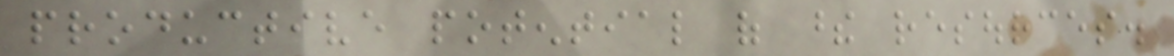productive potential of these resources.
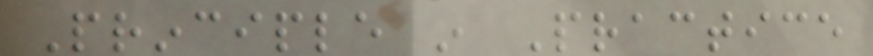Principle in Practice
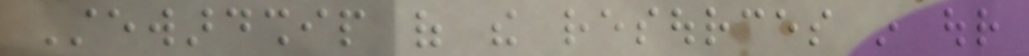Stewardship of the resources in our
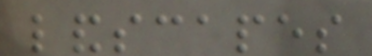landscapes
